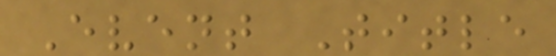Event Title
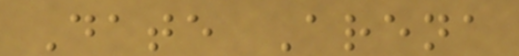Date Arena
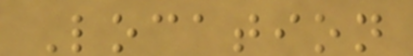Location
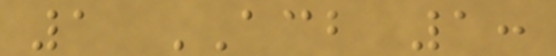1 ACB 1:
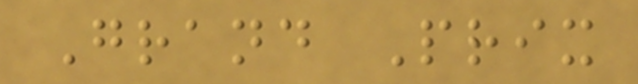Grand Prix
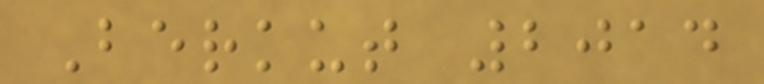Berkut 2014
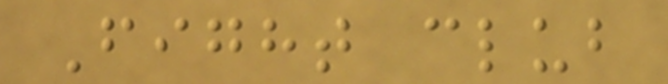Fight club
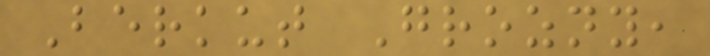Berkut Grozny,
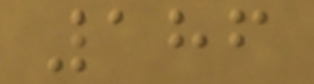186
